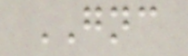GNC
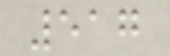517
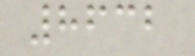8632
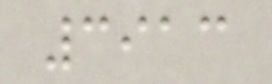3913
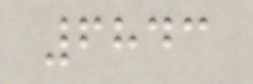6843
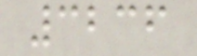3236
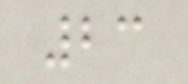23
